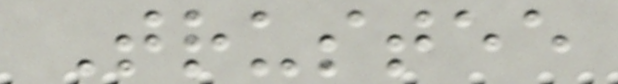Trustee
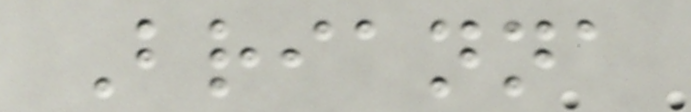Brianna
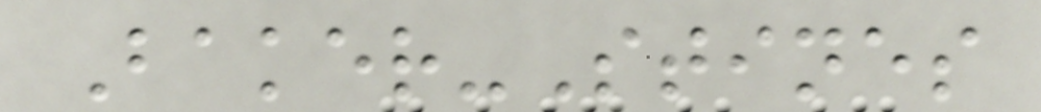Baker-Stines
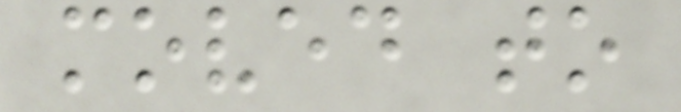moved to
